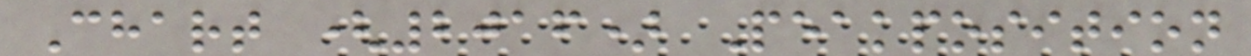Chart (2016) Peakposition
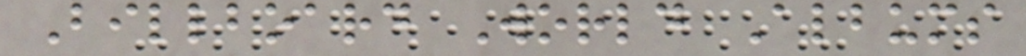Billboard World Albums
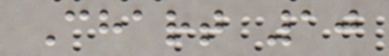Chart 10
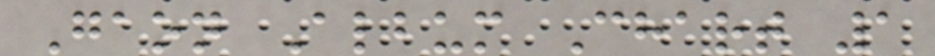Gaon Album Chart 1
